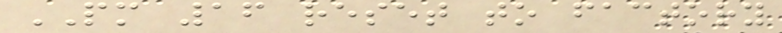PM 16 reset to factory
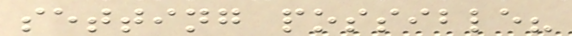setting possible?
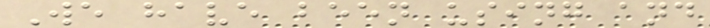We have been using and
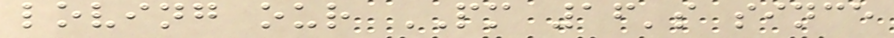loving our PM 16's since
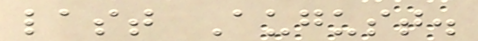last August.
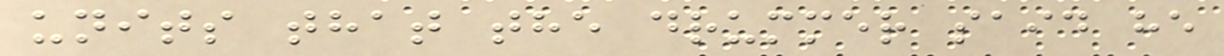units that the drummer said he
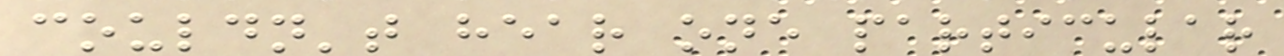couldn't hear one particular
